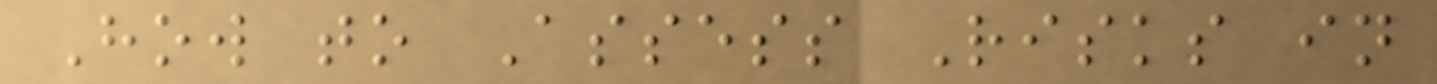How to Assess Risks in
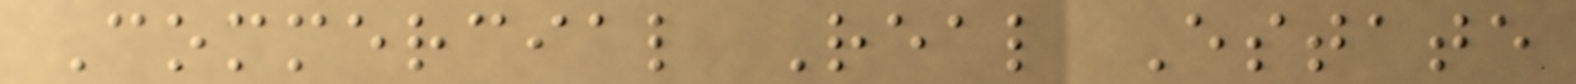Commercial Real Estate
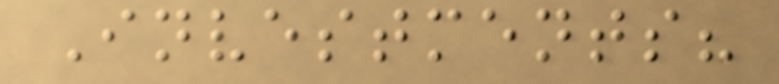Investments?
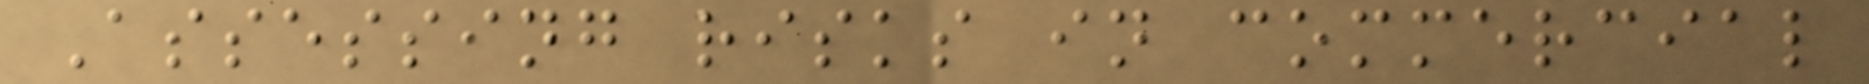Assessing risks in commercial
